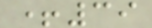+39
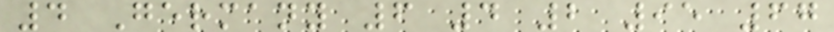4 Germany 6 4 2 95 67
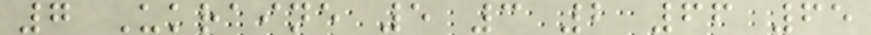7 Ukraine 5 3 2 66 65
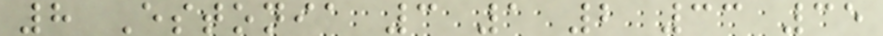8 Estonia 3 1 2 33 35
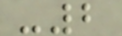-2
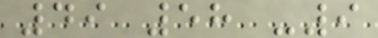49 58 -9
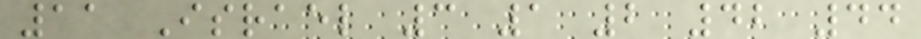11 Israel 3 1 2 42 44
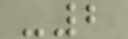-2
